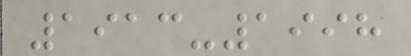1913-1998
